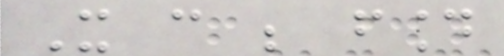It can be found
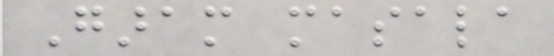Garam masala
